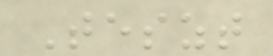Teszt
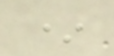*
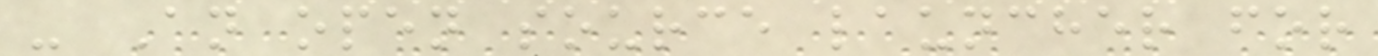- An open source launcher for
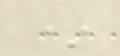*
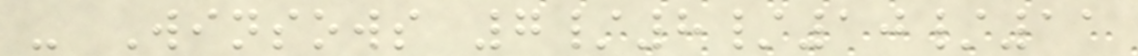- Winsows 7/8/10/11
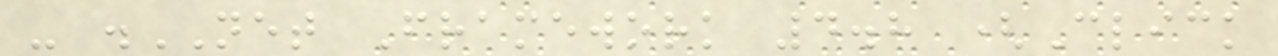- .NET Framework 4.8 (Click
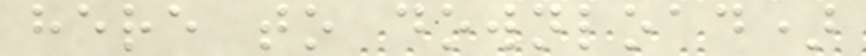here to download)
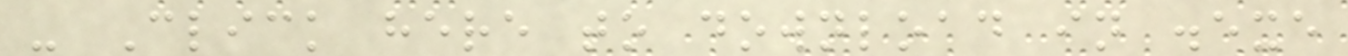- Click here to download in .exe
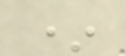*
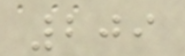209
